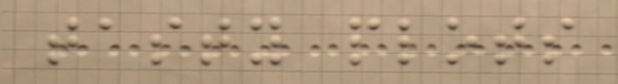tasty plots
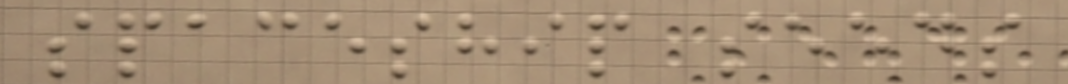spaceship seeds
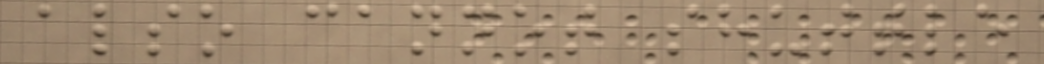also cannot shuttle
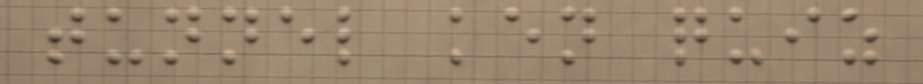tunnel ken quiz
